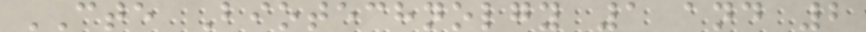CTE Biotechnolgy 1 and 2
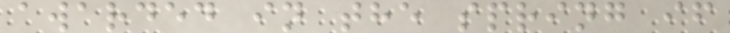awarded in the spring if
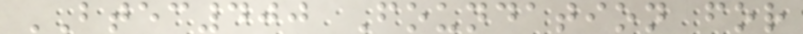BTEC400 Foundation for
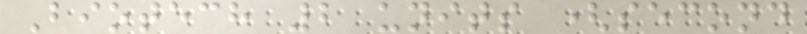Biotech 2 units (second
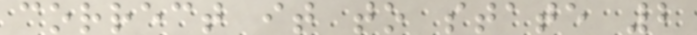correct it to state 2
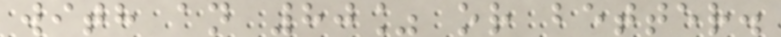with an 80% or better.
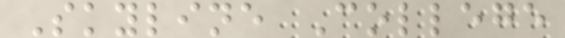Skyline College
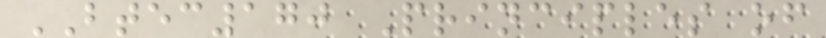BTEC170 Principles of
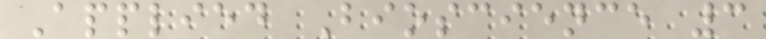Applied Bioscience 3
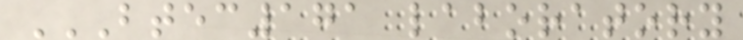BTEC171 LABORATORY
